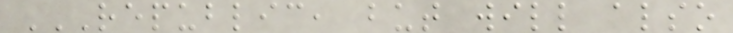REPUBLIC, BUT WILL ALSO
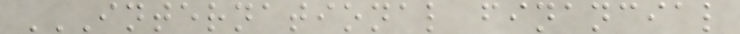INTERNATIONAL FINANCIAL
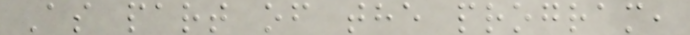As part of the program,
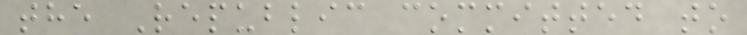the Republic committed to
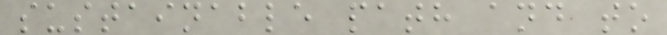sustainable path and to
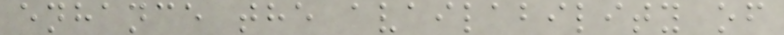enhance the availability of
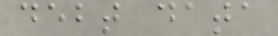debt data
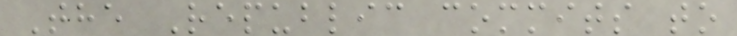The Republic commits to
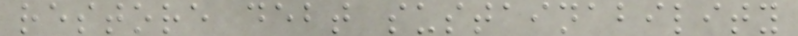restore debt sustainability
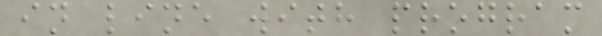in line with program
